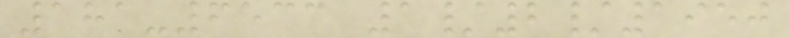181-6533 1/2/1950
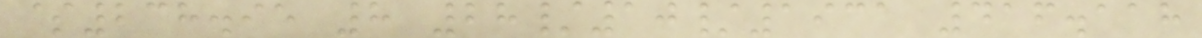$238.95 8 28/10/1931 416.118
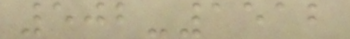502-1512
